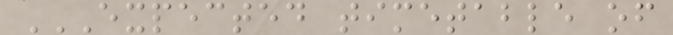EXPECTED TIMETABLE OF
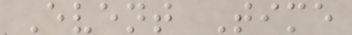Event Time
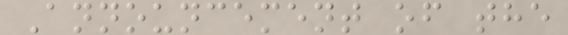Announcement of the
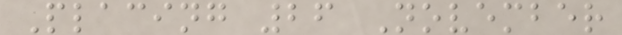Placing 26 November
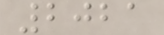2021
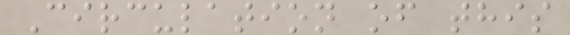Circulation of this
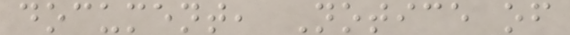document, Notice of
